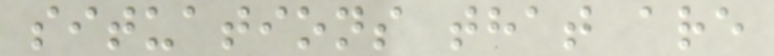situations that are
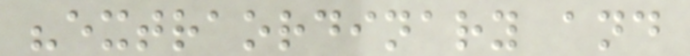"extraordinary and
